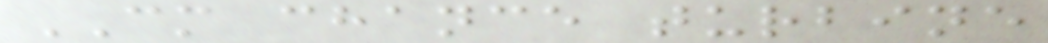CM chance turbine
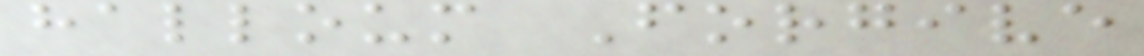halloum Forgive
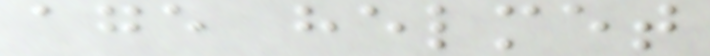age helmet
